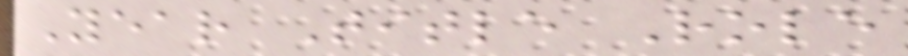Year Title Role
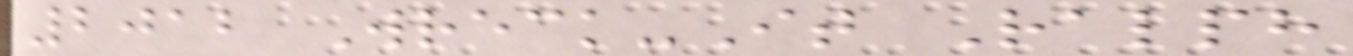2012 Wreck-It Ralph
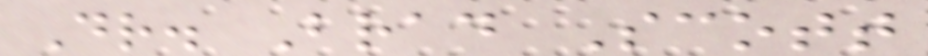Dr. Brad Scott
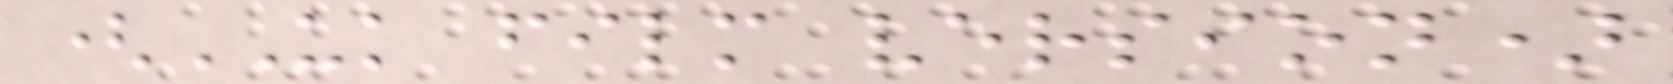(UK film version)
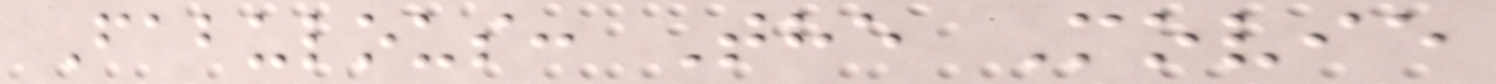Fabulous: The Movie
